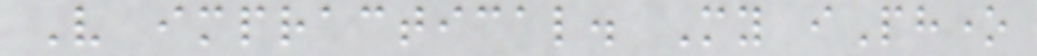Very impractical. My iPhone
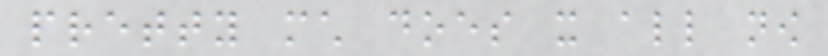pretty much does it all now
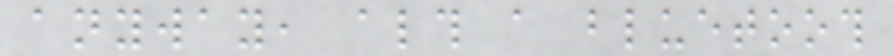anyway, although a bluetooth
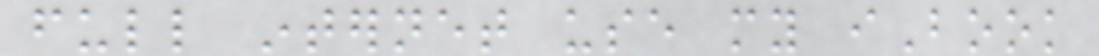full internet use my iBook
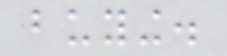buying.
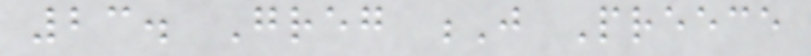23. Greg J Preece
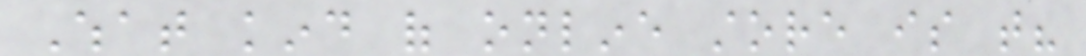What kind of online store is that?
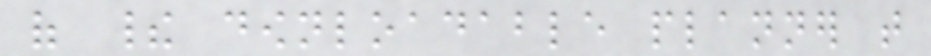of their downloadable planner that
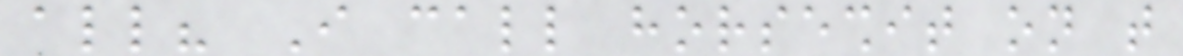all? I call horseshit on that
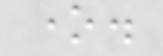one.
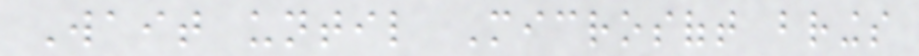Wait until Microsoft brings
